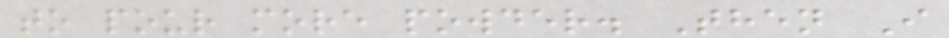to pour more powder. Then I
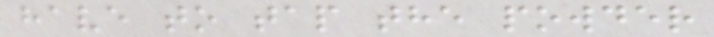have to tap the powder
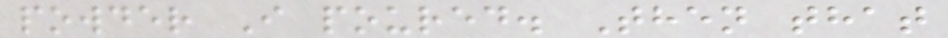powder I poured. Then that
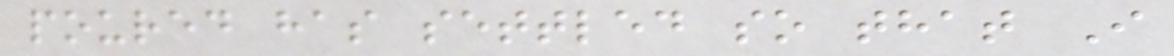poured has settled so that I
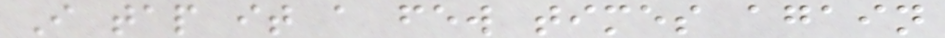I tap it a few times again
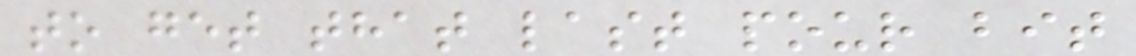to get that last pour bit
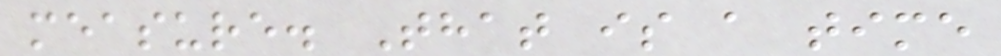measure. That is a time
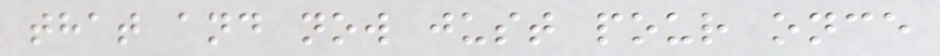that and now just pour once
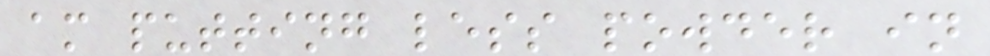am putting less powder in
